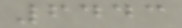6443
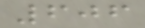606
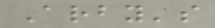Arby's
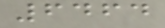6464
